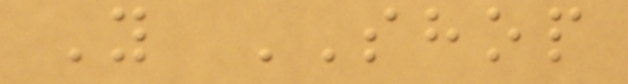Y SHOP
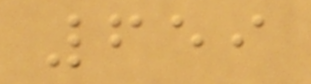659
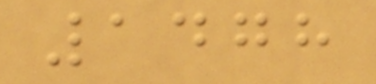1478
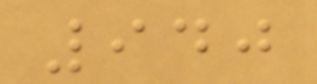940
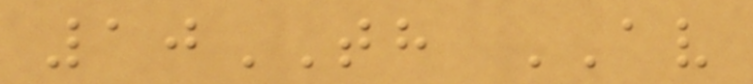10TH AV
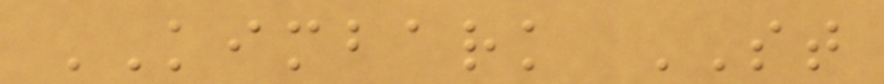KIMBARK ST
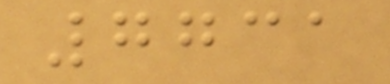7731
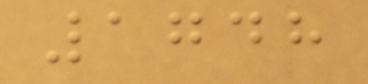1748
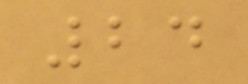24
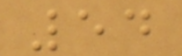54
